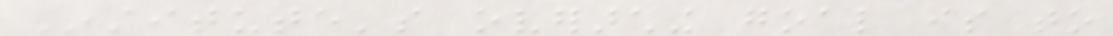Institute's overarching goal is to
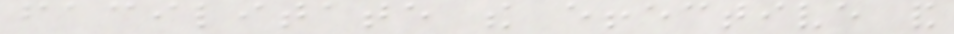facilitate the effective and
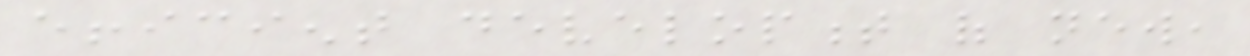efficient development of new,
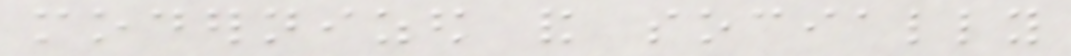modernized and socially
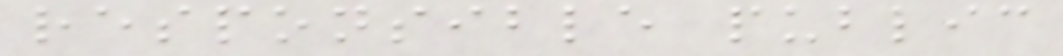responsible public
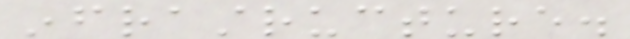infrastructure.
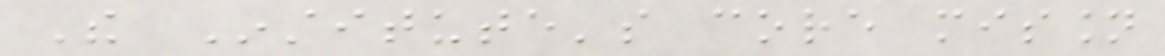The Institute's core mission
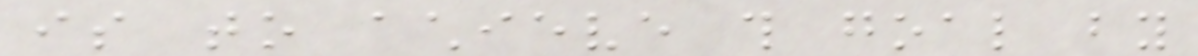is to achieve this goal by
